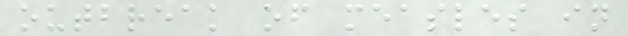outbreak of measles in
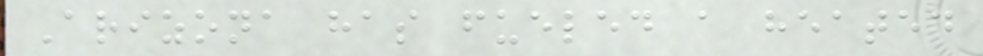Arizona has fueled a heated
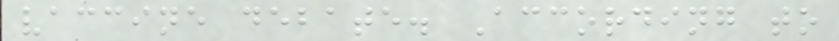vaccine debate. According to
